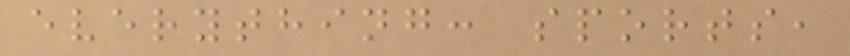everything: sports,
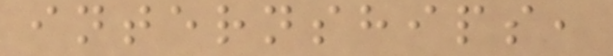internships,
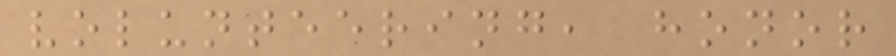volunteering, honor
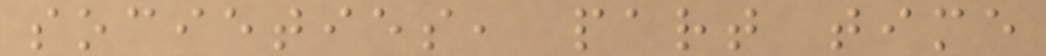societies, part time
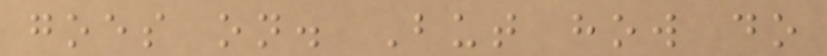goes on. But how do
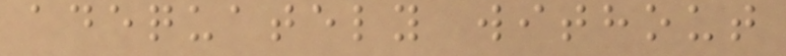adequately without
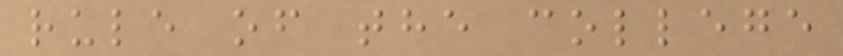rule of the college
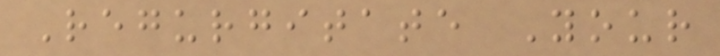Regurgitate Your
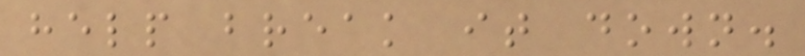help break it down.
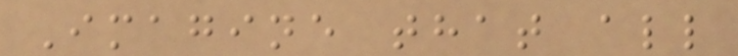Imagine that all
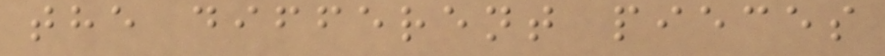the different pieces
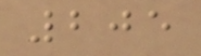205
